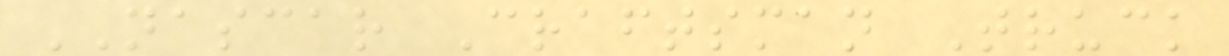NASCAR Craftsman Truck
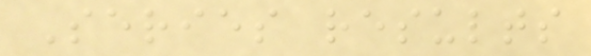Series results
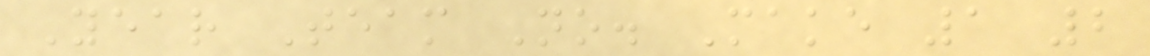Year Team No. Make 1 2
